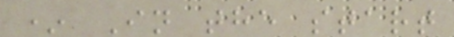* In the start
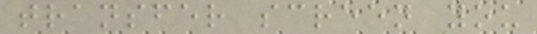transfer screen you
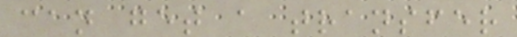can get a transfer
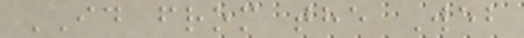ID from the Web
